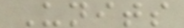Units
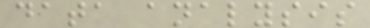data analysis
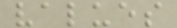values
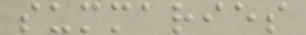summaries
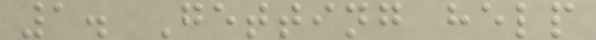1. Getting help
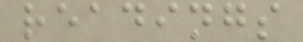readings
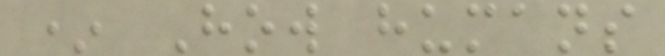* How humans
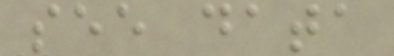see data
